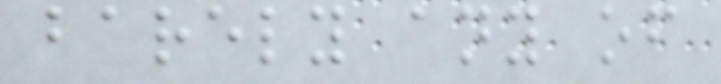barely any of
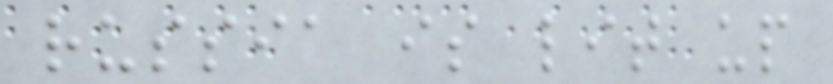russia is lit up
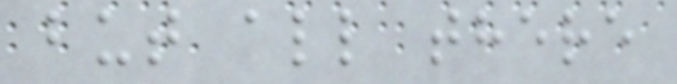but all there
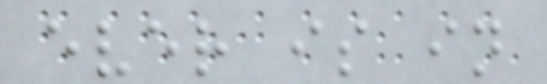ever is in
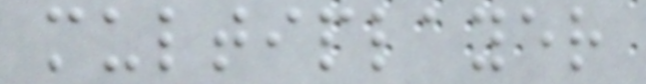multiplayer
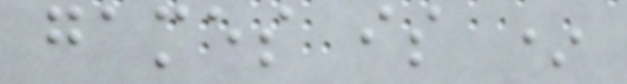games is *
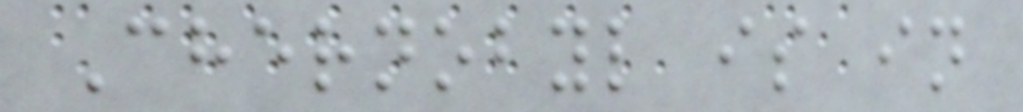Chernobyl is in
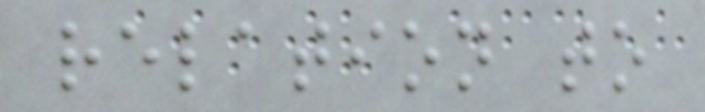relation to
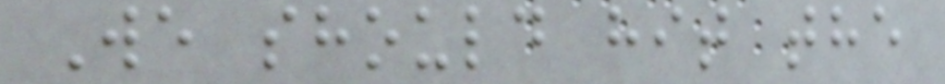We should hit the
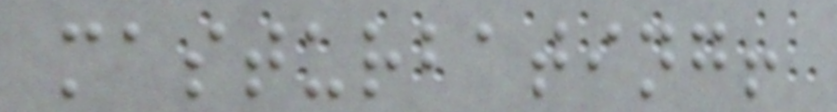masturbating!
